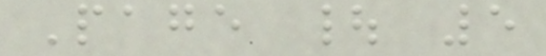Page | 5
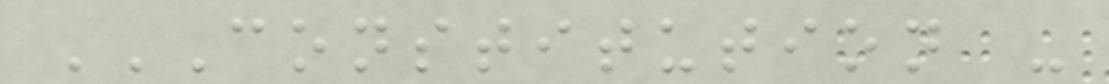CONSTITUTION -
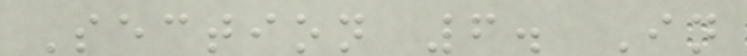Section 6. In
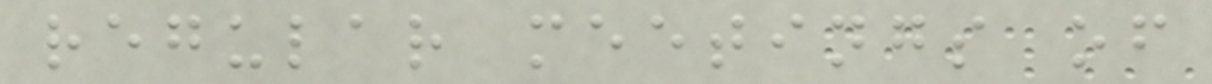regular meetings of
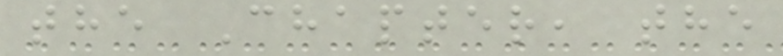the Chapter, the
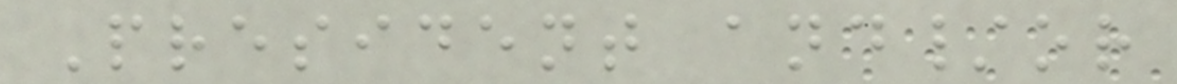President and/or
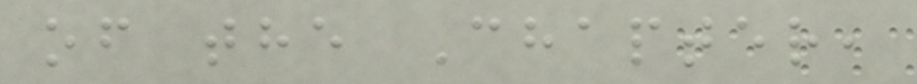of the Chapter,
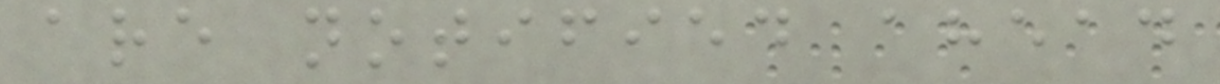are notified ahead
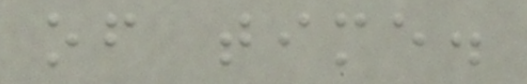of time.
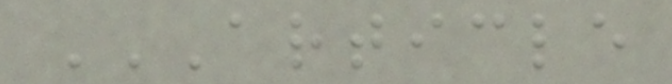ARTICLE
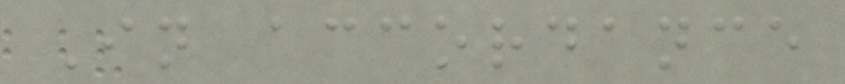In accordance
